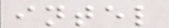intel
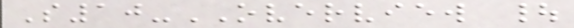S10-OVERVIEW |
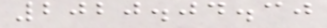2020.04.30
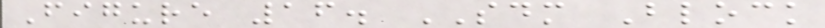Figure 16. SDM Block
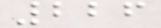226
